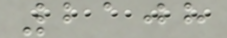2108
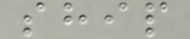ship
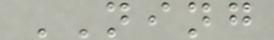NING
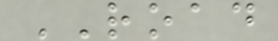ROAD
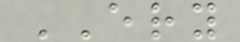ERY
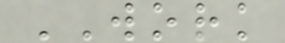WORK
